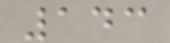143
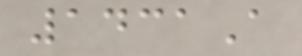1431A
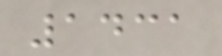1431
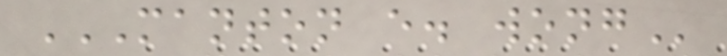MANTON E. WONG
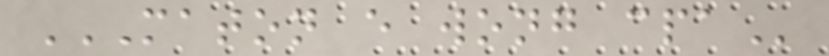MATON E WONG CPA
